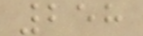258
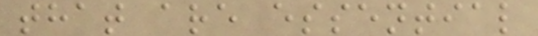that are essential
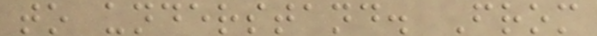to understand. From
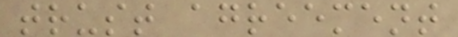trust agreement
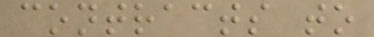contracts to
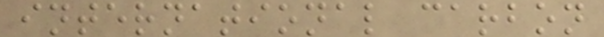international carbon
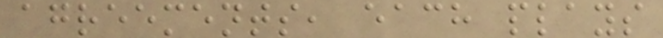agreements, each plays
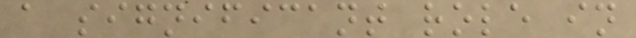a significant role in
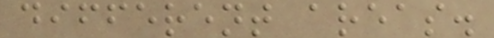different areas.
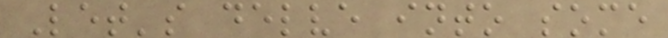Let's delve into some
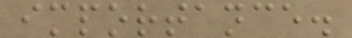importance.
